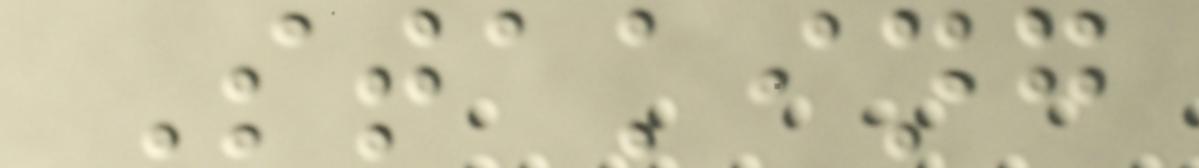Staking
